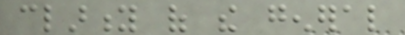clarity of the general
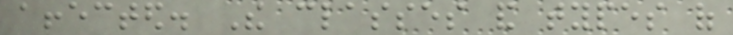affected. The classes and types of
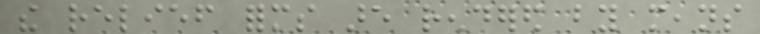the relief forms are rendered by means
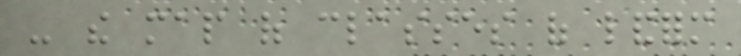- the map of classes of landform
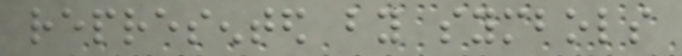represented by symbols
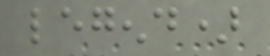legend)
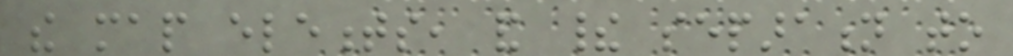the map elements, and their separation to
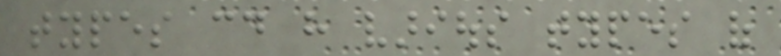types could have various types of
